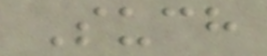Such
